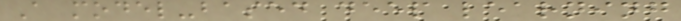A model-based deep learning
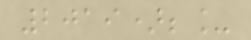2019);_
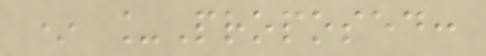* _Proposed:
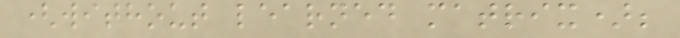(without learned matrix);
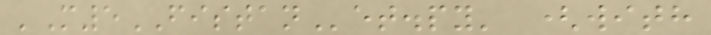'M5FISTANet.py' (with
